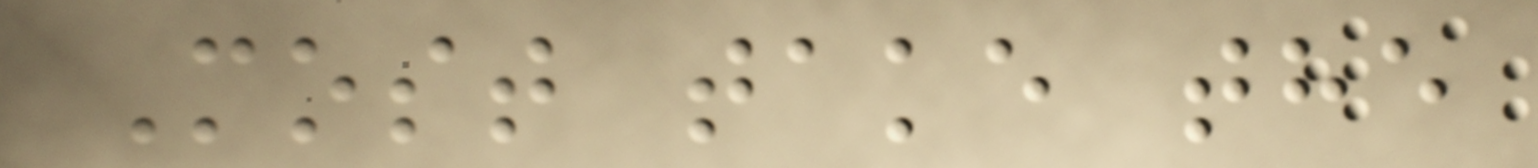Most take the
